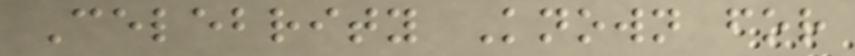Celebrity Known for
